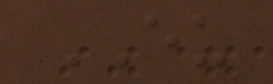EU
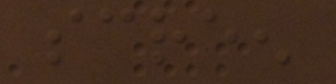screen
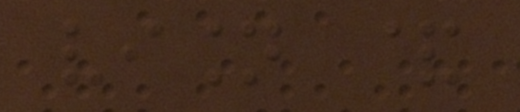vision &
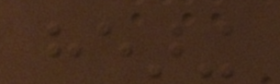hearing
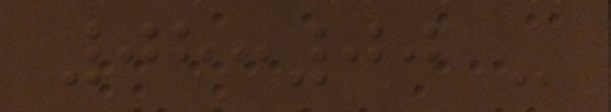08:00 -
